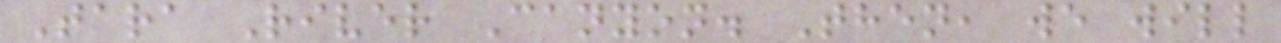Tara River Canyon. Then, we will
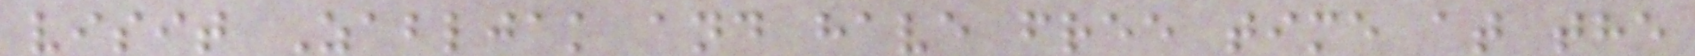visit Zabljak and have free time at the
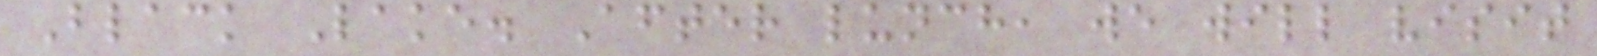Black Lake. After lunch, we will visit
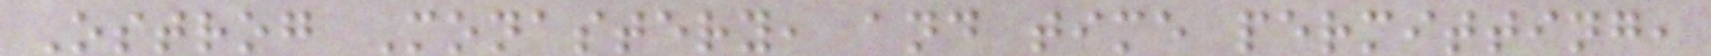Ostrog Monastery, and time permitting,
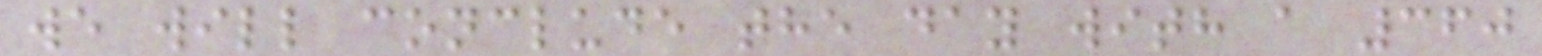we will conclude the day with a 360
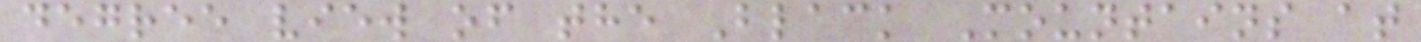degree view of the Black Mountains at
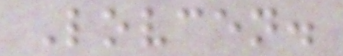Lovcen.
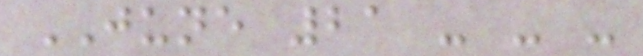JUNE 21 - - -
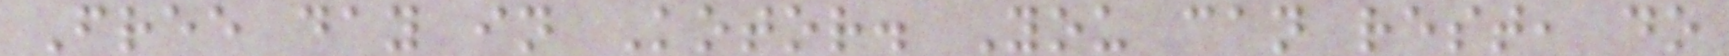Free day in Kotor. You can rest, do
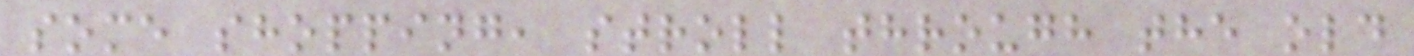some shopping, stroll through the old
